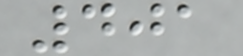401
